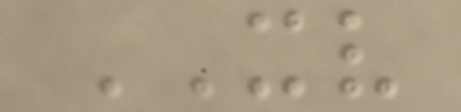XV
